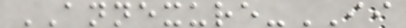ANNEXURE-II
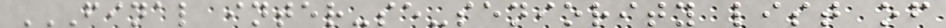FINAL INTER-SE-SENIORITY LIST OF
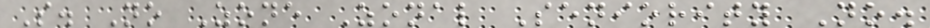S. No Zone Zonal Seniority No.
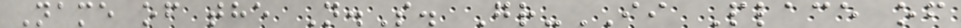Name of the N.S. Gr-II Place of
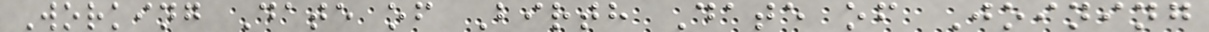Working Date of Birth Date of Joining
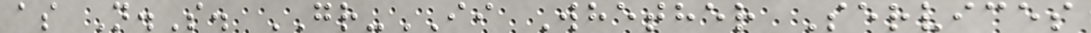as N.S. GR-II Whether Services
